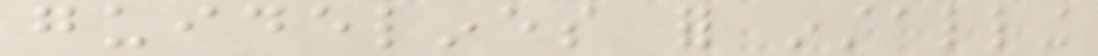guidelines for installing
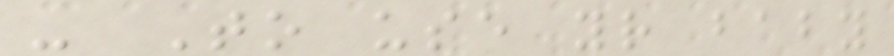- To use your baby
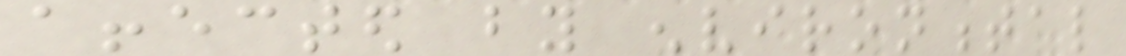affected by environmental
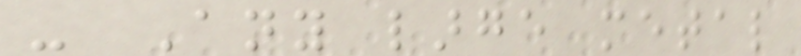- Any large metal
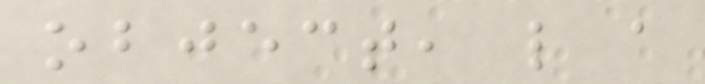object, like a
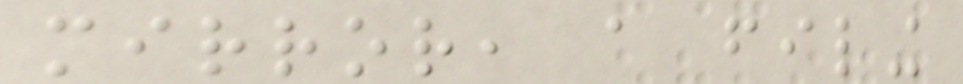mirror, a filing
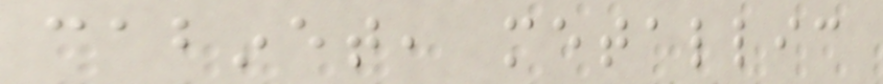cabinet, metallic
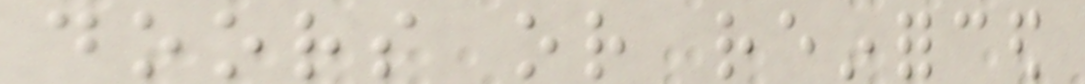doors or reinforced
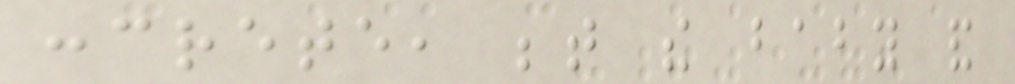concrete, between the baby and
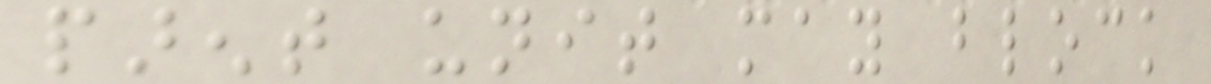parent unit may block
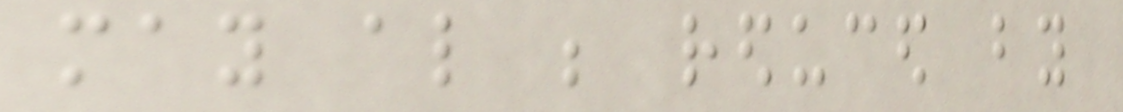may also be reduced by
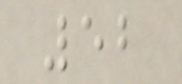52
